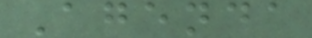Agenda
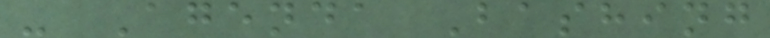- Agenda Bashing
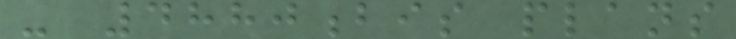- 4880bis plans
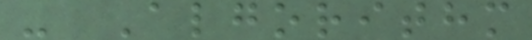- Algorithm
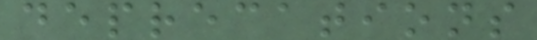deprecations
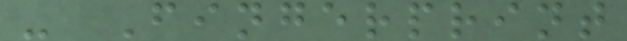- Fingerprint
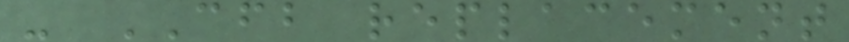- CFB replacement
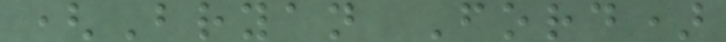(Bryan Ford)
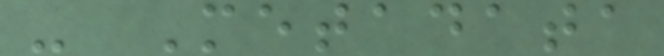- Metadata
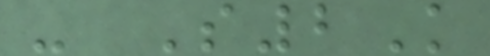- S2K
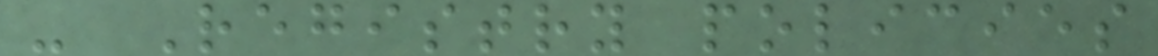- Registry policies
